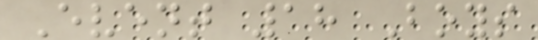Event 18 Boys
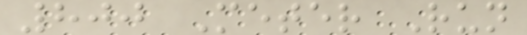800 Meter Run
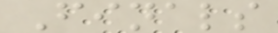Finals
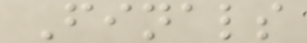Finals
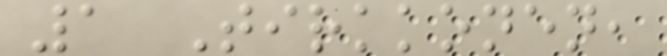1 Tirkkonen,
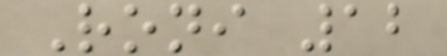Roni 12
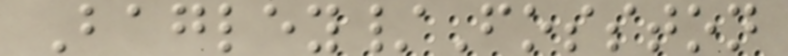Bagley/Fosston
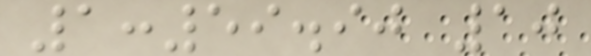1:59.90 10
